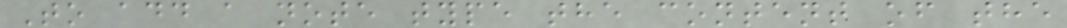To add a note type the content of the
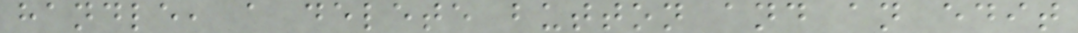handle, a delete button and an edit
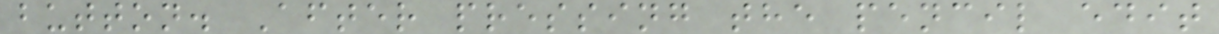button. After pressing the pencil edit
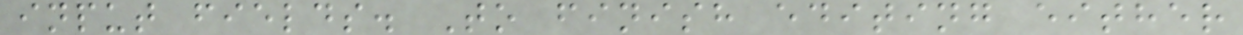input fields. To finish editing either
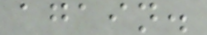again.
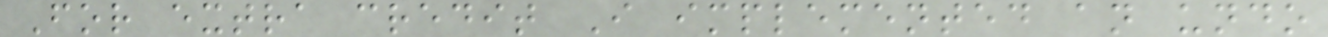For extra credit I implemented an undo
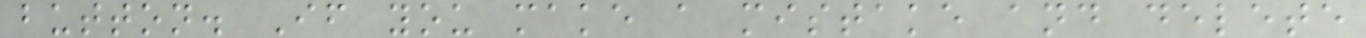button. If you make a mistake and delete
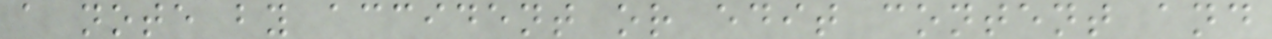a note by accident or edit content and
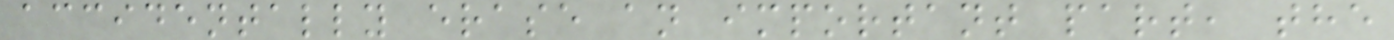accidentally erase an important part, the
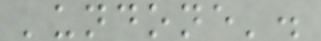'undone'.
